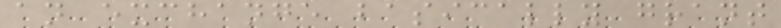an exchange basically grant
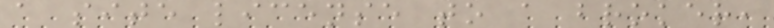a site license to a broker,
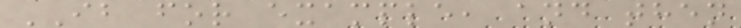IB for example, and then
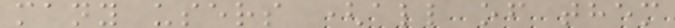many users (all of them
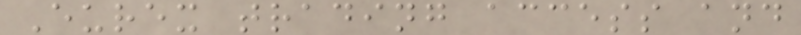Eurex trading access and
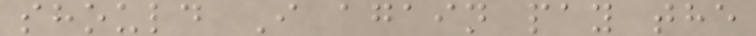should I again pay the
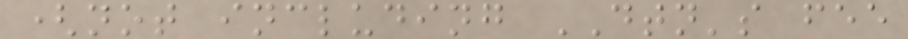(not including DTN's fee
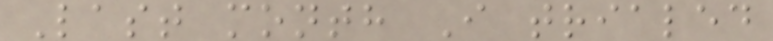Last month I trialed
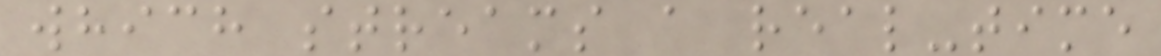which streams a real-time
